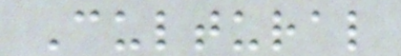Cultural
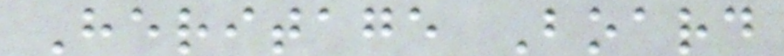Heritage Board
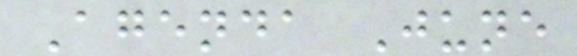Agenda June
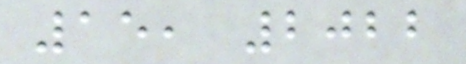15, 2022
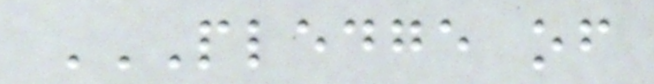PLEDGE OF
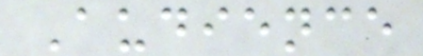Audience
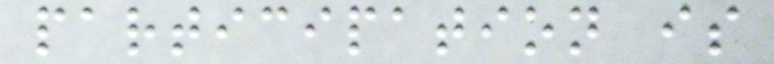participation is
